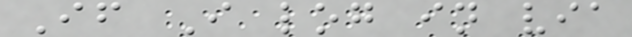If I log in via
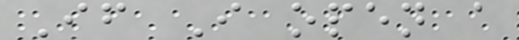If I open a
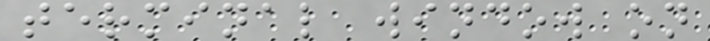terminal window on
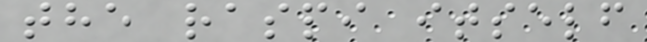the raspi itself
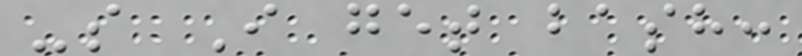-s I get bash:
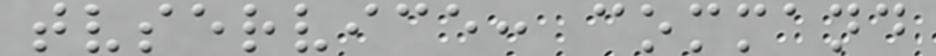tvservice: command
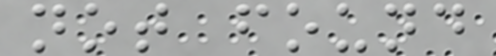not found
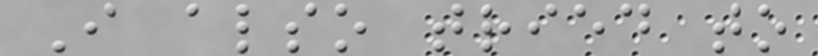I also tried to
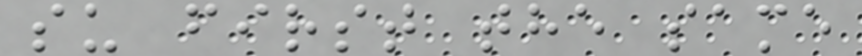su first the same
